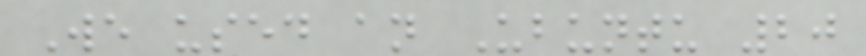We used an Ubuntu 20
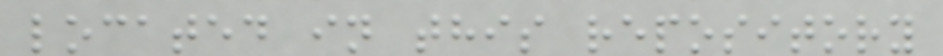located in this repository
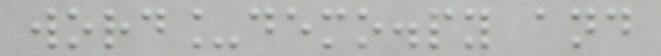word_demo.py and
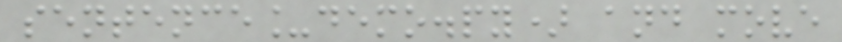sentence_demo.py) and move
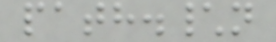path.\n
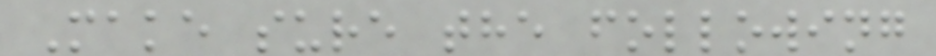Make sure the following
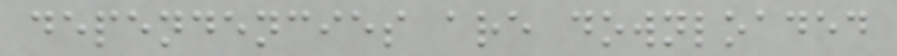dependencies are downloaded
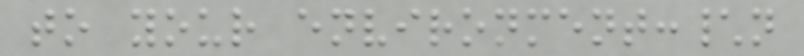to your environment:\n
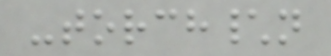-torch\n
